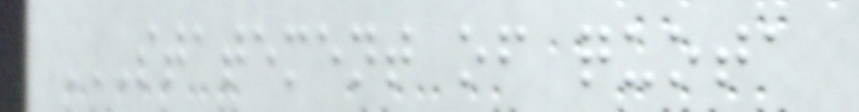STATEMENT OF QUOTA
